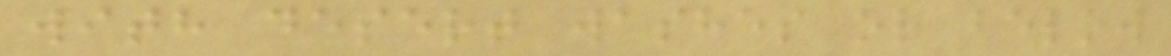with desert washes or below
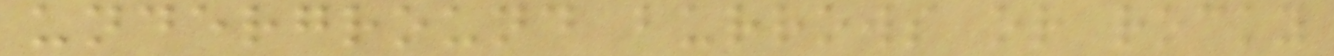underground burrows or rocky
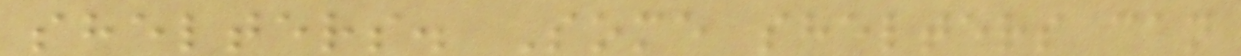shelters. Some shelters can
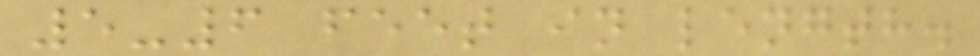5-6 feet in length.
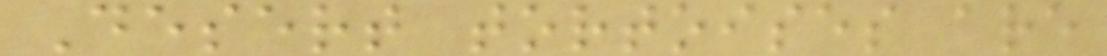Desert tortoises are
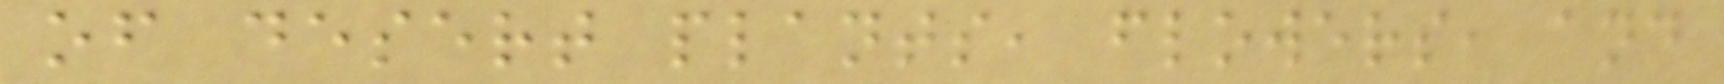of desert plants, flowers, and
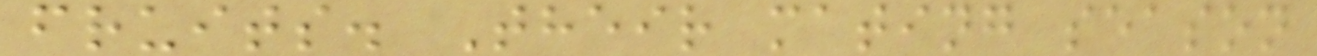fruits. Their mating season
